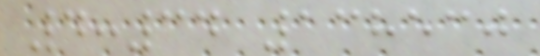4:34 138530
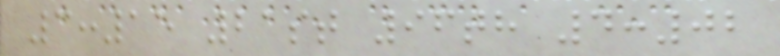3:15 21st 96th 4:02
